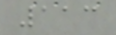113
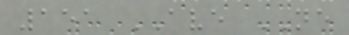151 AVE NE
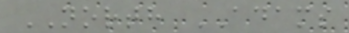NORTH ADAMS
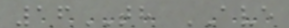16TH AVE
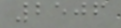2506
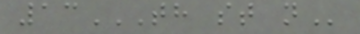13TH ST N
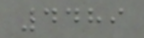4489
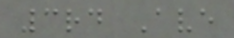3rd Ave
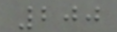200
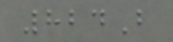824B
